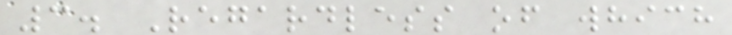3. Regardless of which
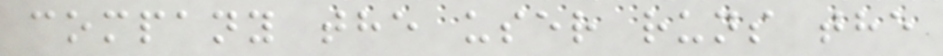company the user runs the
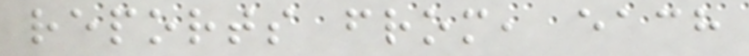reports from, each
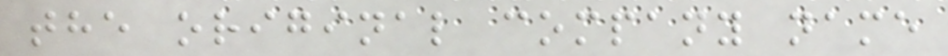the original company name
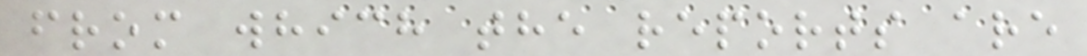from which the reports are
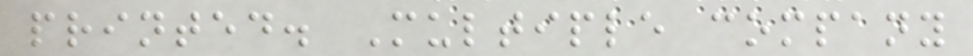printed. Multiple company
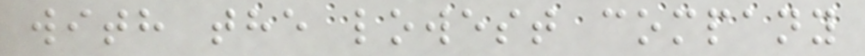with the lowest company
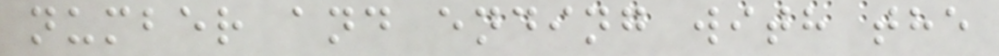number and ending with the
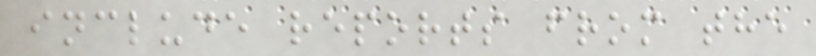include reports from the
